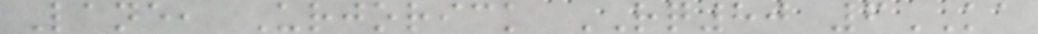Lane, Urjorick RQ80 6KA
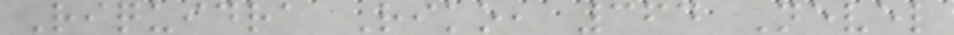Riquidra Riko, 364 Nevel
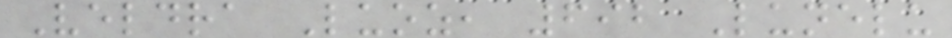Veldra Luoz, 692 Lunelu
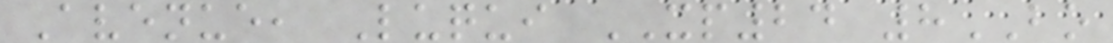Avenue, Luqui XP24 8BO
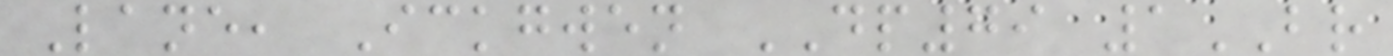Lane, Ickgwen DP79 1BR
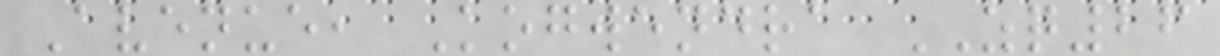Avenue, Kogwendra ZQ26
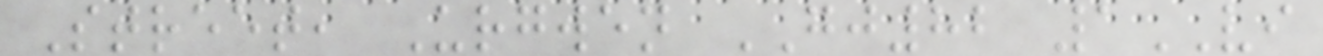Street, Urgwen GJ82 1VI
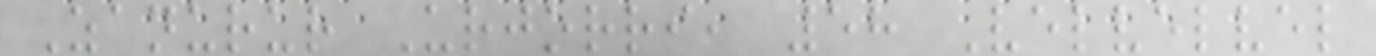Zanurur Urjorri, 58 Velvelvel
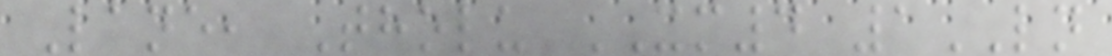Lane, Tholu XM4 1LN
